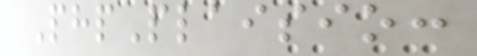PhpPlaisio:
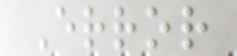Error
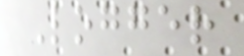Logger
